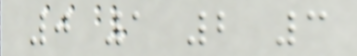0 1 2 3
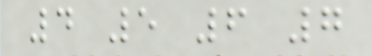4 5 6 7
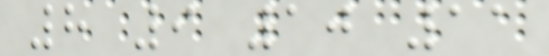8 9 10 11
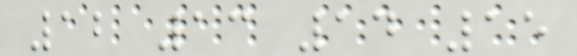12 13 14 15
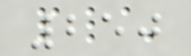250
